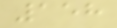158
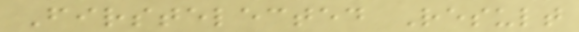Firstelected Result
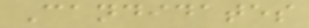Candidates
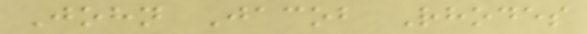John Jacob Rhodes
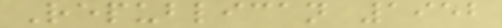Republican 1952
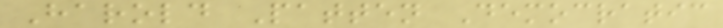Harold Patten Democratic
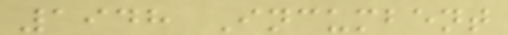1948 Incumbent
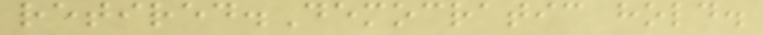retired.Democratic hold.
